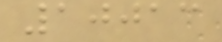10013
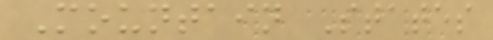Mountain States
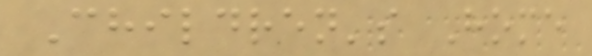Children's Home
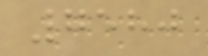7580
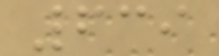639
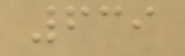639
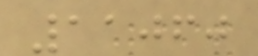11060
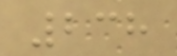238
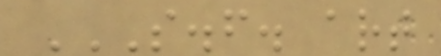S.F. ART
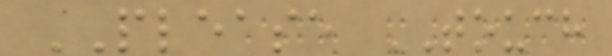PLEASE TOUCH
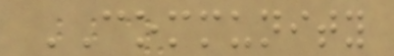COMMUNITY
